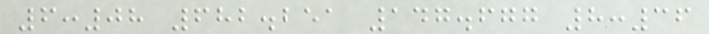6:08 682.251 147.677 8:36
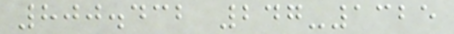800.432 247-1325
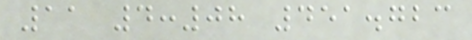11 4:08 451.723
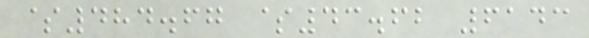$484.67 $43.62 6143
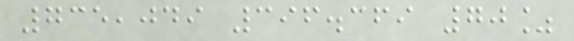735,049 396.369 70%
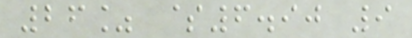26% $6.90 9
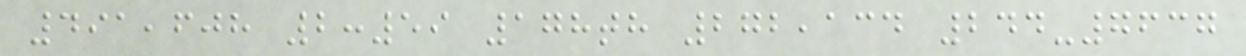491,608 2:59 178th 272,134 244-7637
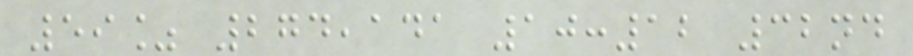59% 274,141 10:12 32nd
